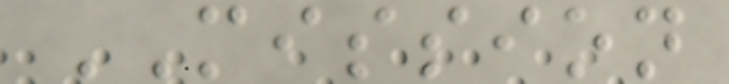MISSION
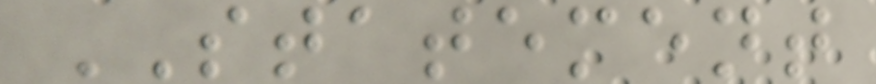STATEMENT
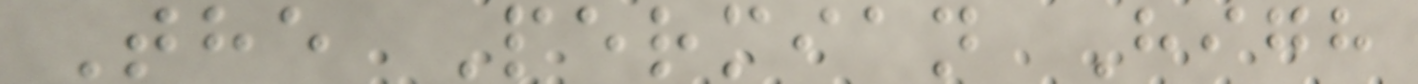The Permian High
